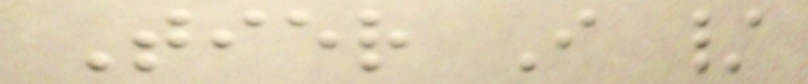Tier I /
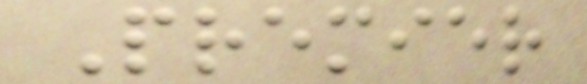Premier
